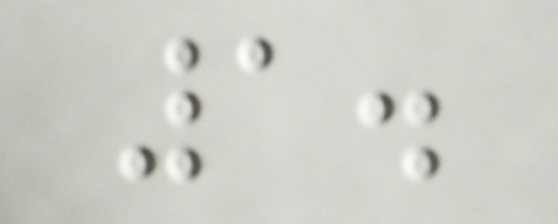1.
